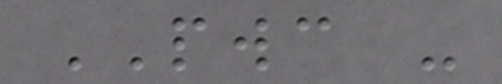PWC -
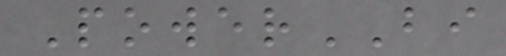PowerBI
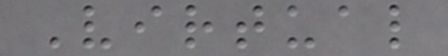Virtual
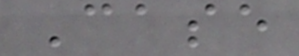Case
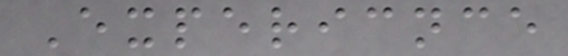Expericnce
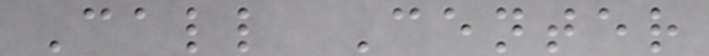Call Center
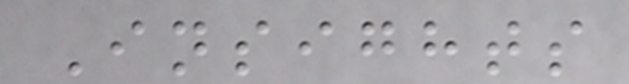Insights
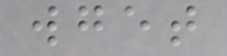wget
